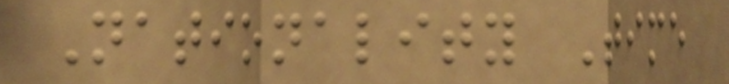Nationality Time
